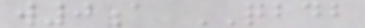w0a QBDB
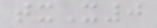txX0
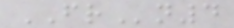FRn4
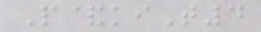P&kiT4
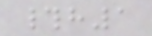#h1
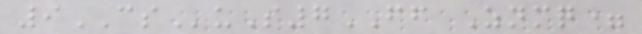9CSuS7FF Znmq=
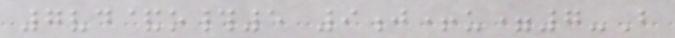7vd&o#5 9j+u=7-B
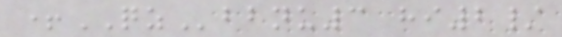+QZbbnu3 hi2/
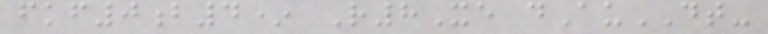fkf0b4* R8Xe dAuDT-
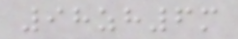98zh6m
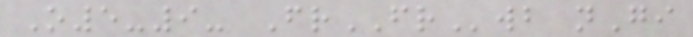O5-9- FrFRwb nGi
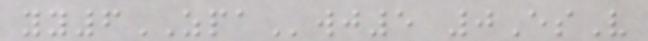yy6ZPAwj5 0EsV
